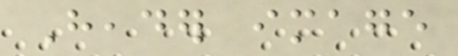Header image
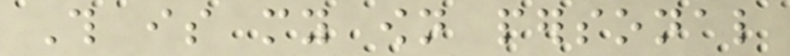This is my own personal
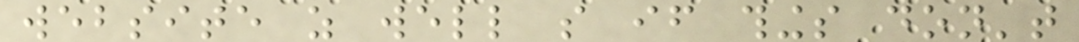website as well so if things don't
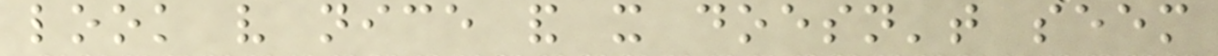look very nice and it doesn't seem
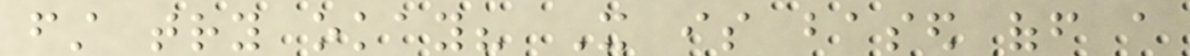first try okay? It is based off a
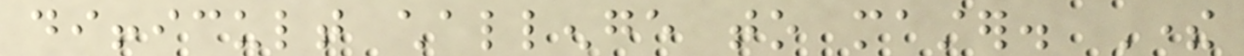difficult challenge to master. There
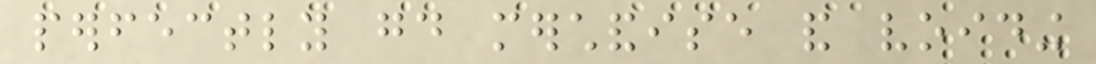perfectly good merchandise and voiding
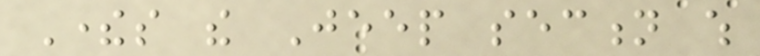Theres the Jeep section which
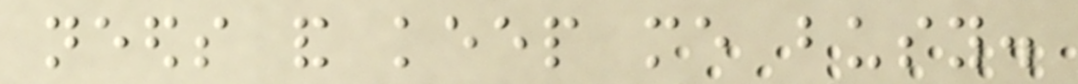needs and keep me busy.
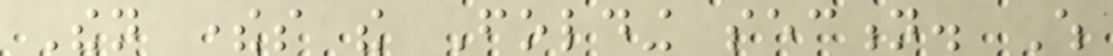Then theres the Folding section. Which
